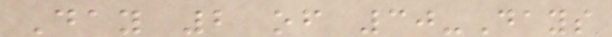Day 2 of 30-Days
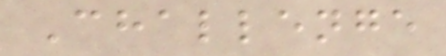Challenge
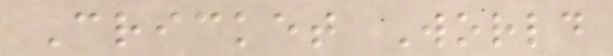Cricket World
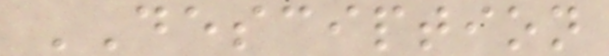DESCIPTION
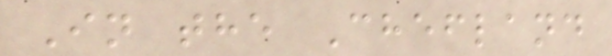In the Chefland
